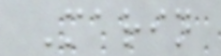Marin
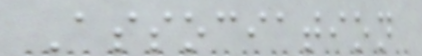Association
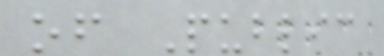of Public
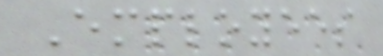Employees
